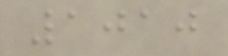1010
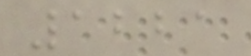1221
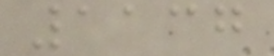1137
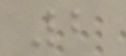2
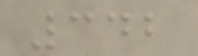342
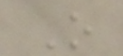O
